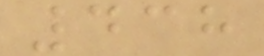438
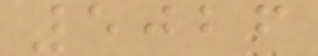5026
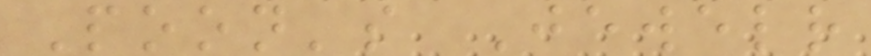Poon's Jewelr
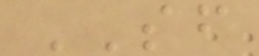SF
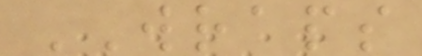WRAPS
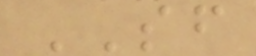SF
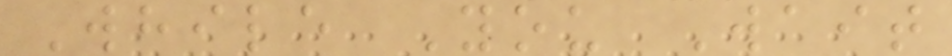While You Wait
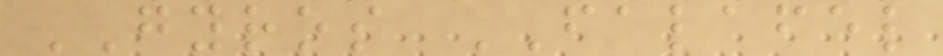GYROS FALAFEL
